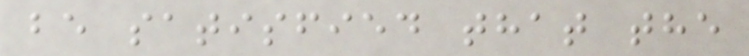be satisfied that the
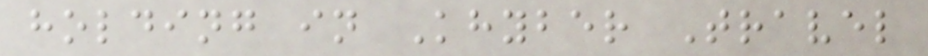holding in Khyber Travel
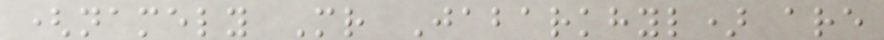(namely Mr Jabarkhyl) are
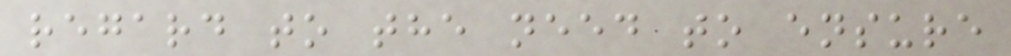regard to the need to ensure
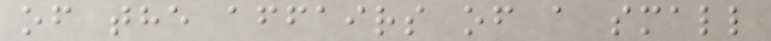of the affairs of a small
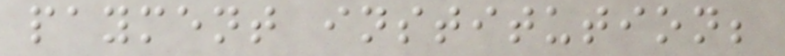payment institution;
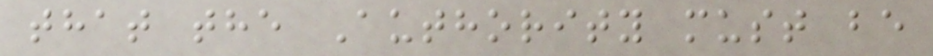that the Authority must be
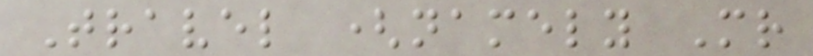Travel (namely Mr
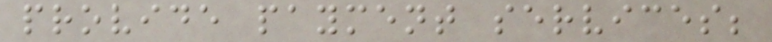provide payment services;
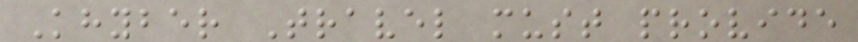Khyber Travel must provide
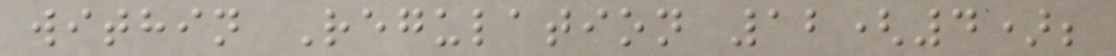within Regulation 12(4);
